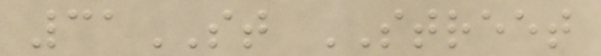31ST STREET
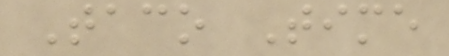Taco Time
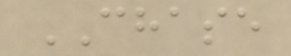CHASE
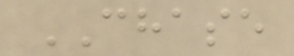CHASE
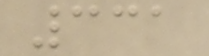331
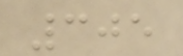305
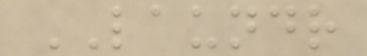LAUNDR
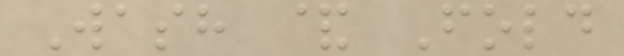Wash & Fold
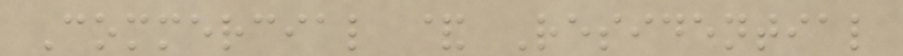Commercial & Residential
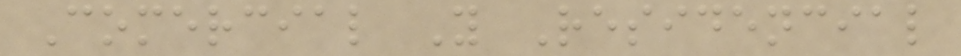Comercial Y Residencial
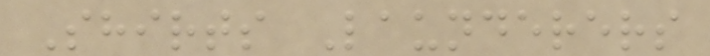Shirts Launderers
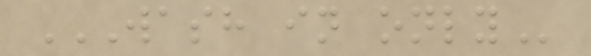WASH IN ONLY
